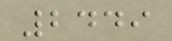2449
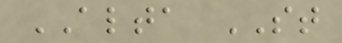ALTA ST
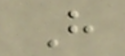H
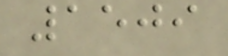1509
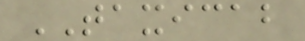TAXICAB
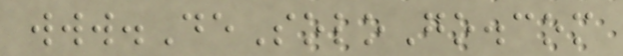www.DeSoloGo.com
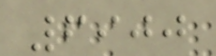6900
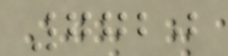7720
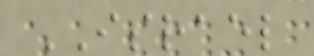ISRAEL
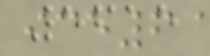5615
